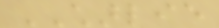CHARLIE
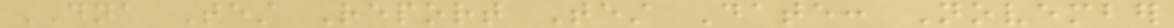DNA Test Report Test Date: November
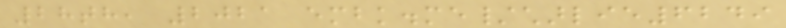28th, 2021 embk.me/charlie6249
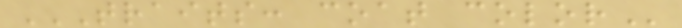TRAITS: COAT COLOR
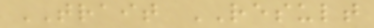TRAIT RESULT
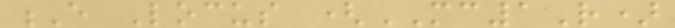E Locus (MC1R)
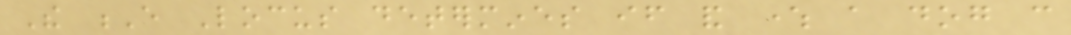The E Locus determines if and where a dog can
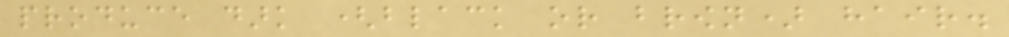produce dark (black or brown) hair.
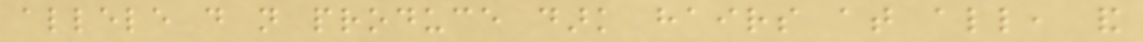allele do not produce dark hairs at all, and
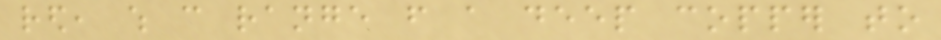red, which can range from a deep copper to
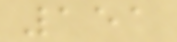151
